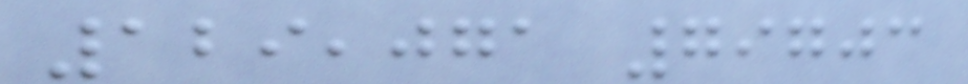129,071 79703
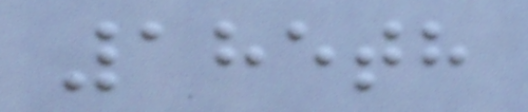185th
